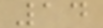14
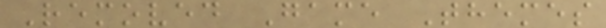Removed Game Themes
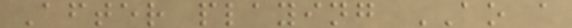After playing AO a
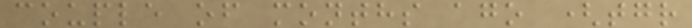couple of months ago (tgr
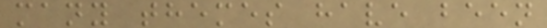many themes have been
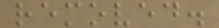removed.
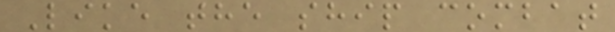Like the ship combat
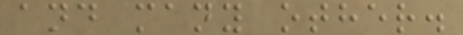and many other.
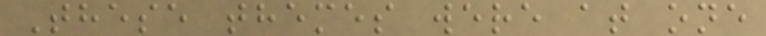These themes were at one
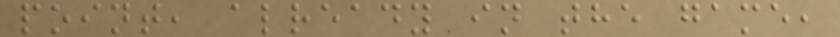point, already in the game,
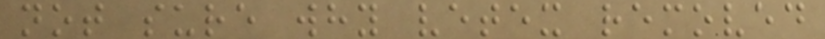not sure why vetex removed
